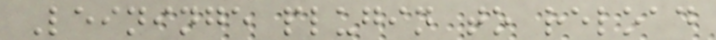Leininge plugin to reload
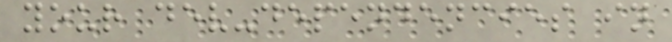your dev-dependencies in
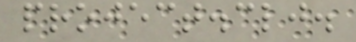project.clj.
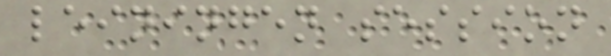leiningen session
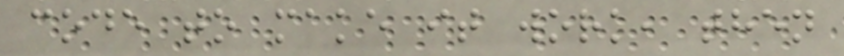code to make it work, then
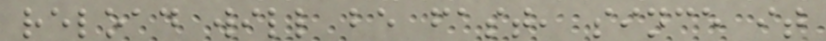reload will be fast, since it
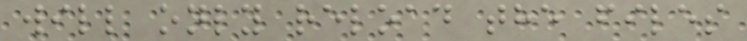will only reload the files
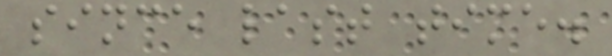since last time.
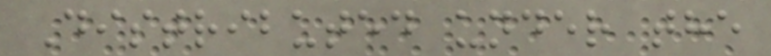Distributed under the
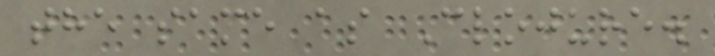the same as Clojure.
